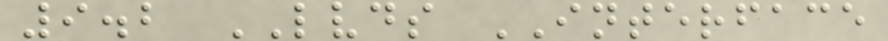9.2 LVDS INTERFACE
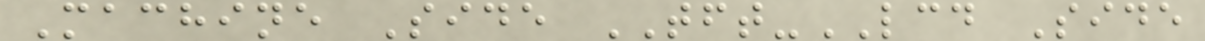Machine Side TFT-LCD Side
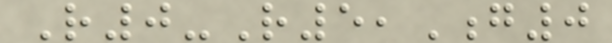R0-R5,G0
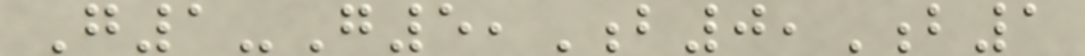G1-G5,B0,B1
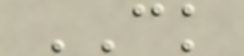CK
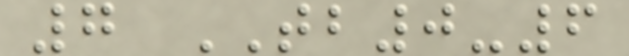7 TB0-6
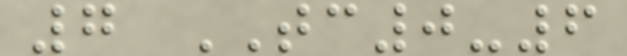7 TC0-6
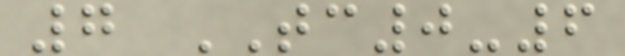7 TC0-6
